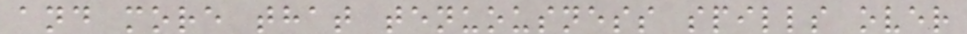and more that tenuousness spills over
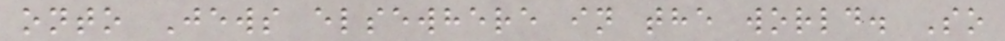onto Jews elsewhere in the world. So
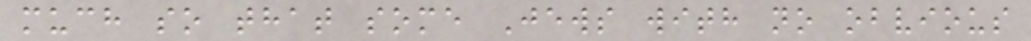much so that some Jews with no obvious
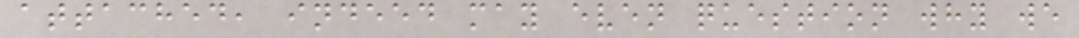attached, indeed may even question why we
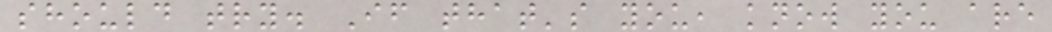should try. If that's you, know you are
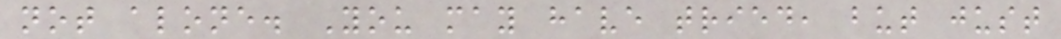not alone. You may have tried, but just
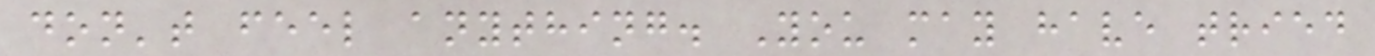don't feel anything. You may have tried
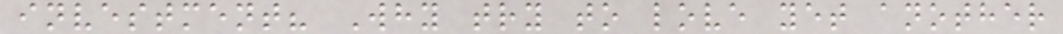investment? Why try to love yet another
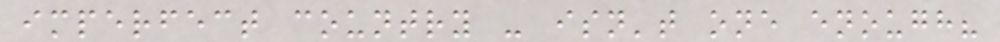imperfect country - isn't one enough?
